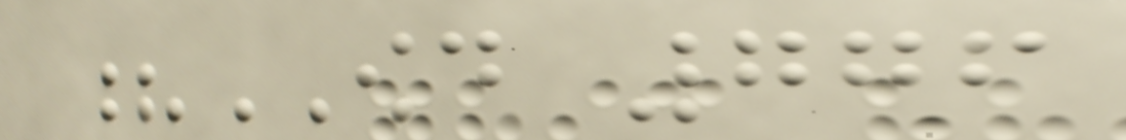?OWD 776
